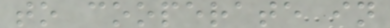to cooperate in
